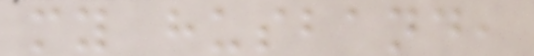my husband,
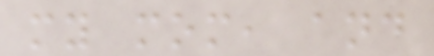my mom, and
